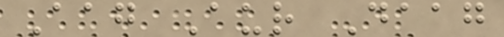Aag Aur Daag
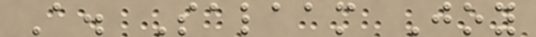A. Salaam Joy
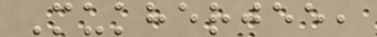Mukherjee,
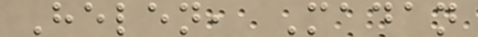Helen, Madan
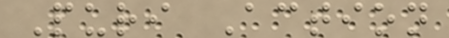Puri Action
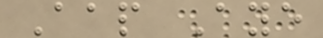Aap Aye
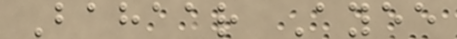Bahaar Ayee
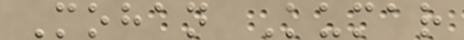Mohan Kumar
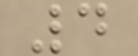4
